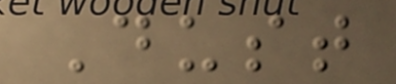Dust
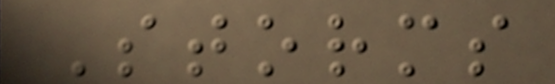Storms
